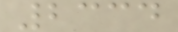2334
